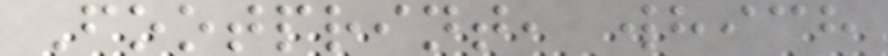Footprint, which
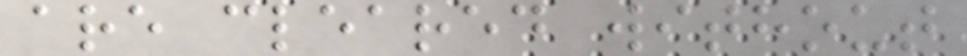are cleared without
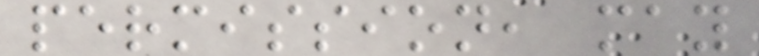permission, may
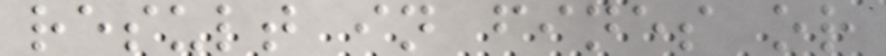result in fines or
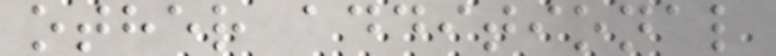other additional
